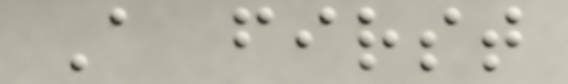A first
